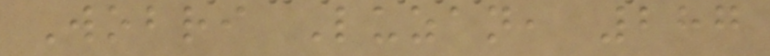Wobri Luzan, 287
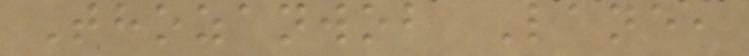Thozanwob Lane,
